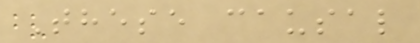These causal
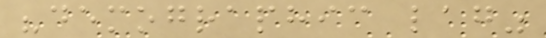"demographic lag"
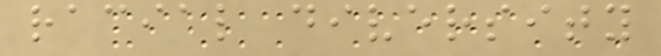racial diversity
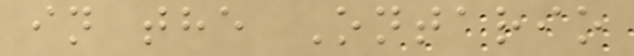in the Ontario
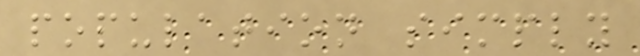population simply
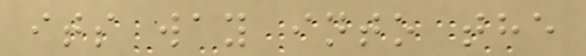its way into the
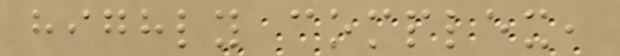highly complex,
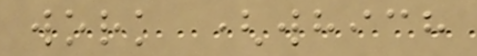work (which
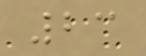23
